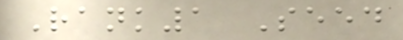Rank1 Seed
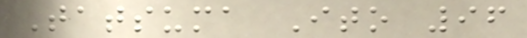Tatsuma Ito 96
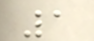1
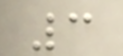3
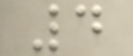4
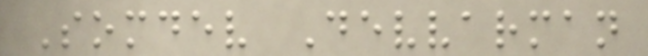Somdev Devvarman
